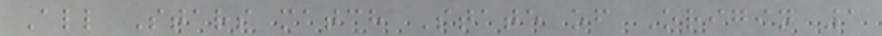All Stars match State of Origin 1
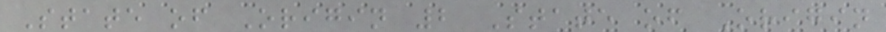State of Origin 2 State of Origin
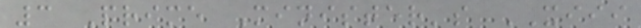3 Prime Minister's XIII
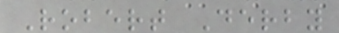Robert Derby
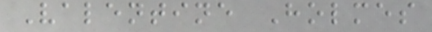Valentine Holmes
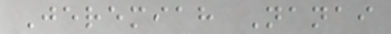Jeremiah Nanai
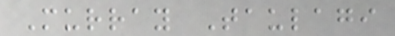Murray Taulagi
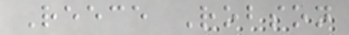Reece Robson
